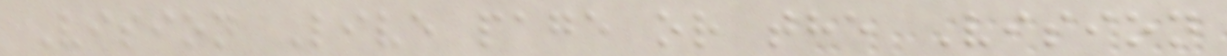Vision Live page or the Vision
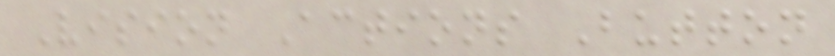Vision Actions Button
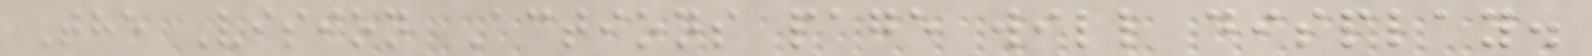The Vision Actions page will display.
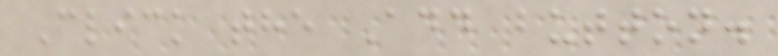Click the Add button.
